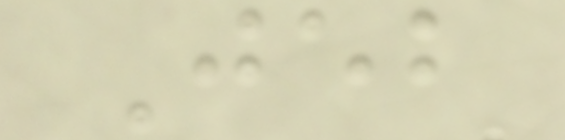Jeb
